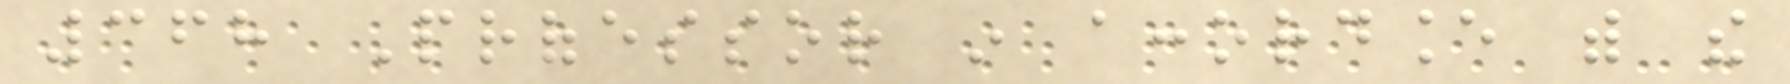368 Professor in accordance with the
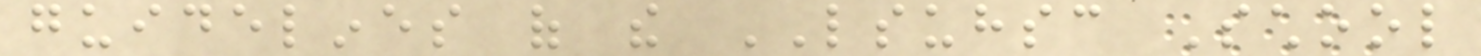guidelines of the LSUHSC School
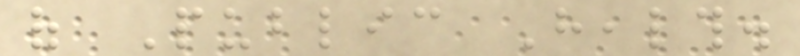of Public Health.
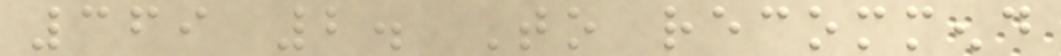369 2. To recommend
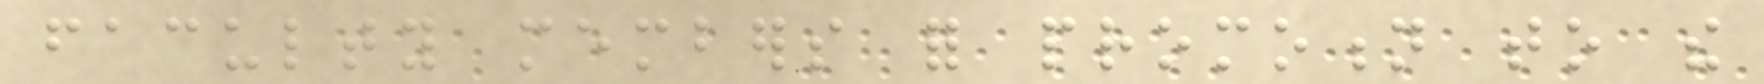faculty members for promotion to the
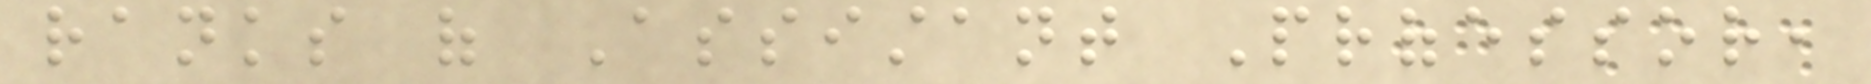ranks of Assistant Professor,
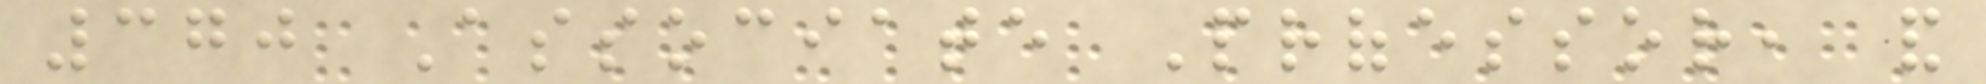370 Associate Professor, and
